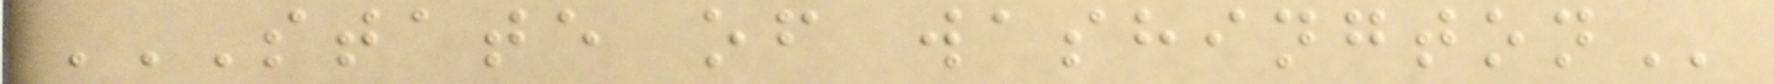STATE OF WASHINGTON
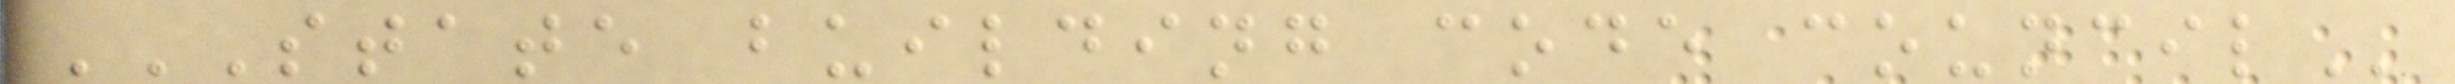STATE BUILDING CODE COUNCIL
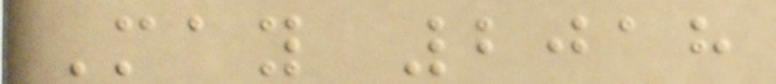May 2018
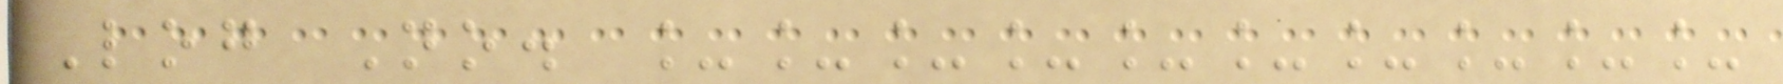Log No. __________
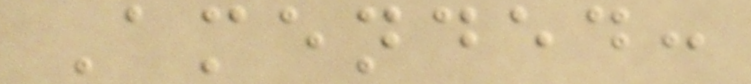Amended:
